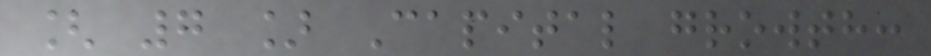[ 7 ] Capital growth:
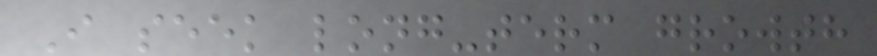I seek long-term growth
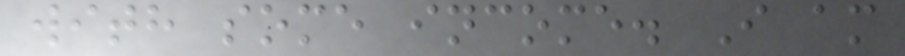with some income. I am
